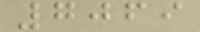7069
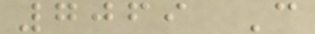7069 C
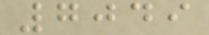7049
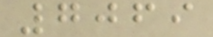7069
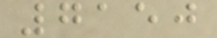7150
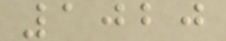1020
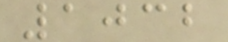1032
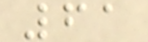61
